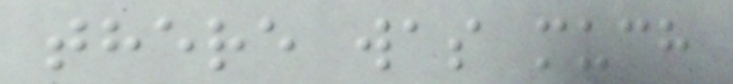there was much
